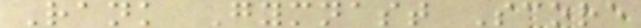Rank Gymnast Score
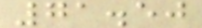71.50
